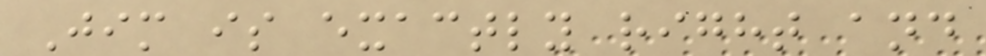Jim is exactly right and
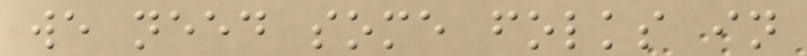we need some folks in
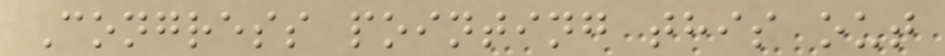Congress pointing this out
